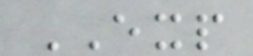EXP
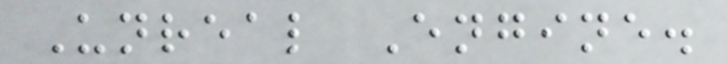Unreal Engine.
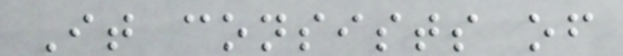It consists of
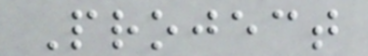Project
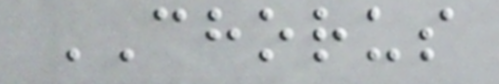CHORUS
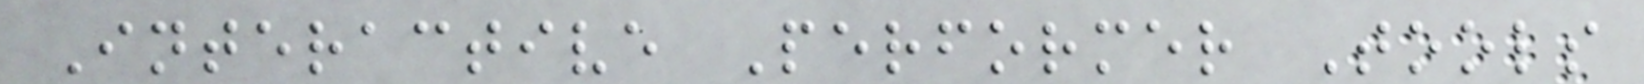Interactive Performer Tools
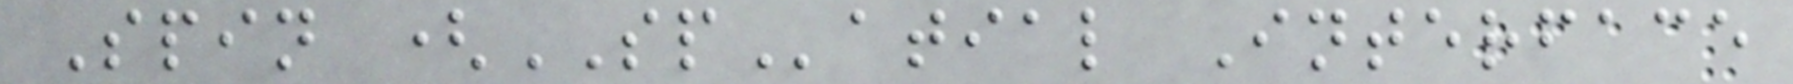Spin (SPatial Interface
